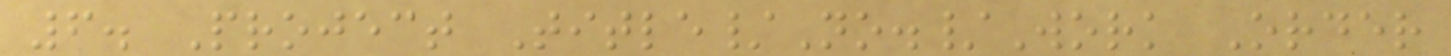6. Project Title/No./Work Order
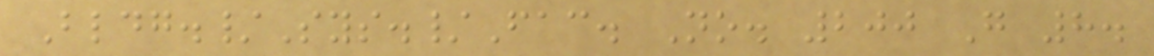Bldg./Sys./Fac. No. 200 G 8.
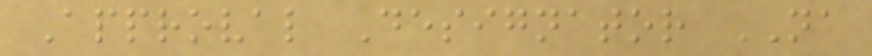Approval Designator NA
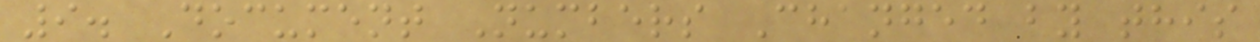9. Document Numbers Changed by this
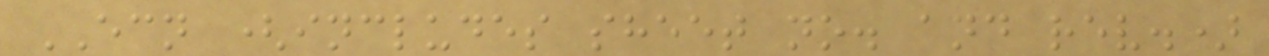ECN (includes sheet no. and rev.)
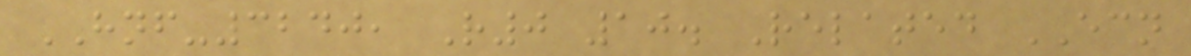HNF-3240, R0 10. Related ECN
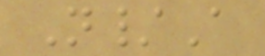N/A
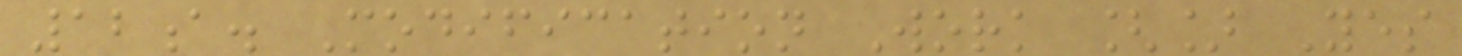12a. Modification Work [] Yes
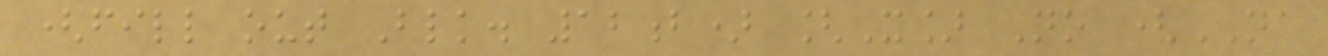(fill out Blk. 12b) [X] No (NA
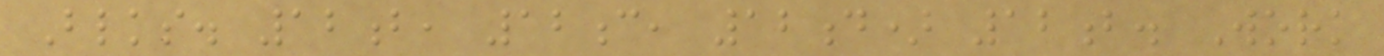Blks. 12b, 12c, 12d) 12b. Work
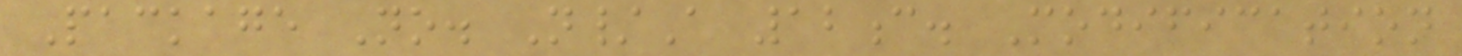Package No. N/A 12c. Modification
